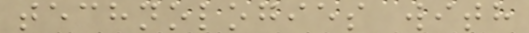technologies with
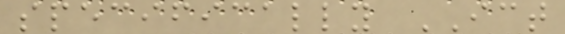specifically ICT
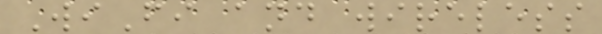WiFi and wireless
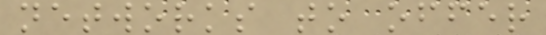networks to offer
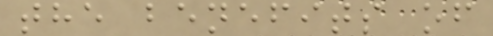the benefits of
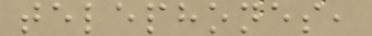telephones,
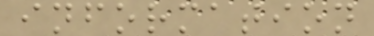information
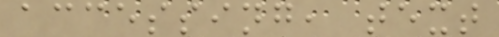accessing, text
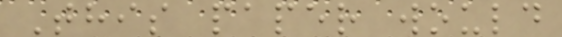This paper would
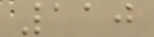110
